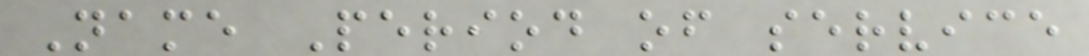Name Period of service
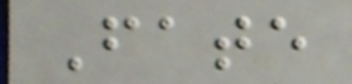Fate
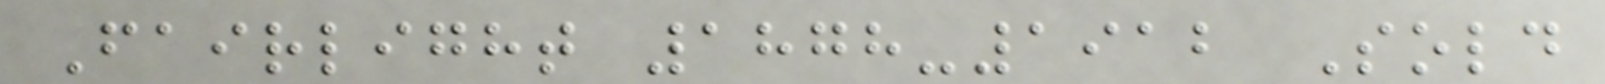Fairlight 1878-1912 Sold
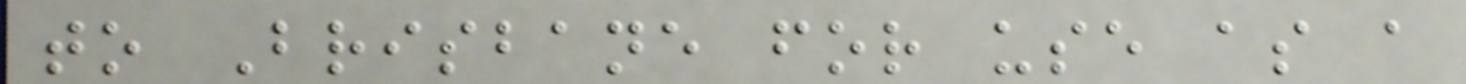to Brisbane for use as a
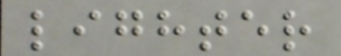lighter
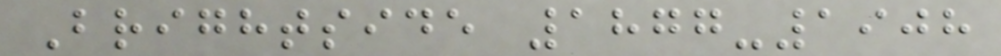Brightside 1877-1908
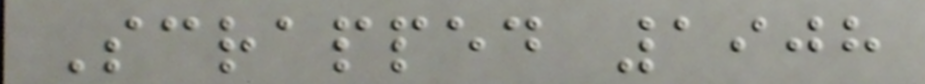Scrapped 1908
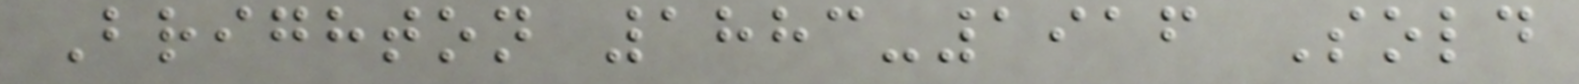Brighton 1883-1916 Sold
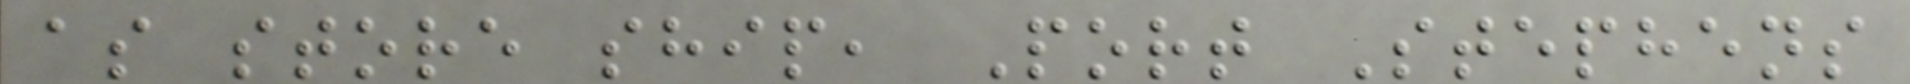as store ship, Port Stephens
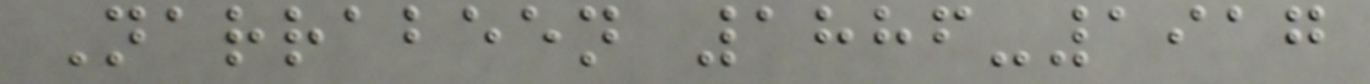Narrabeen 1886-1917
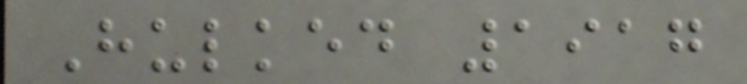Hulked 1917
